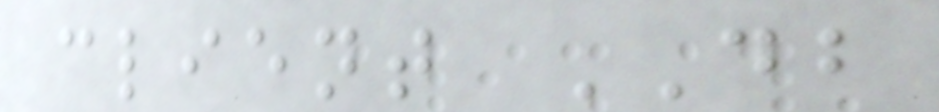client DB
